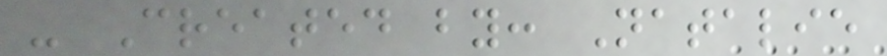- Created by: Natalie
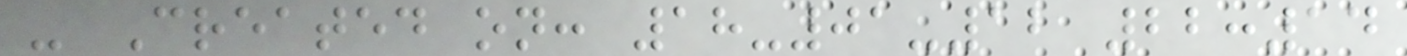- Created on: 18-01-12 22:14
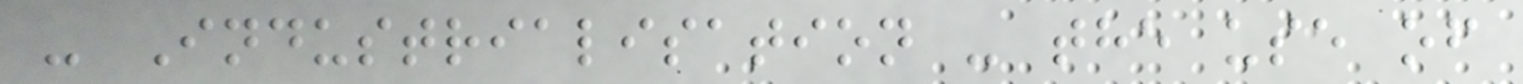- Industrialisation - the use of
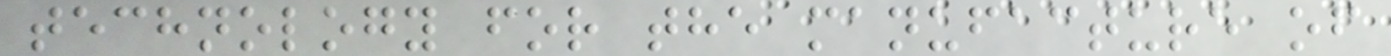technology for the manufacture of
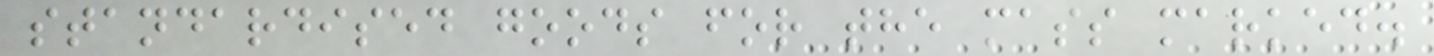standardised goods for the mass marked.
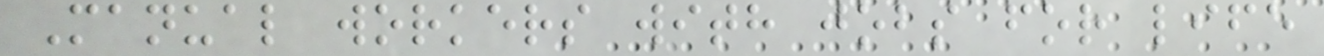Manual workers with jobs for life
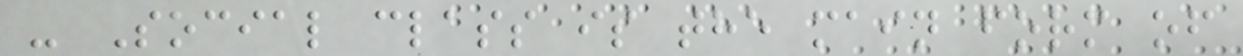- Social class is the main form of
